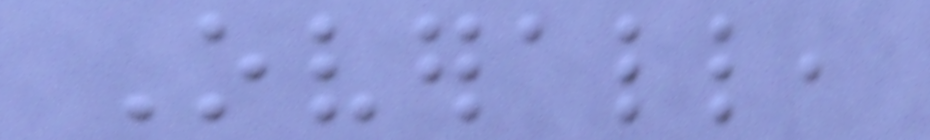Overall,
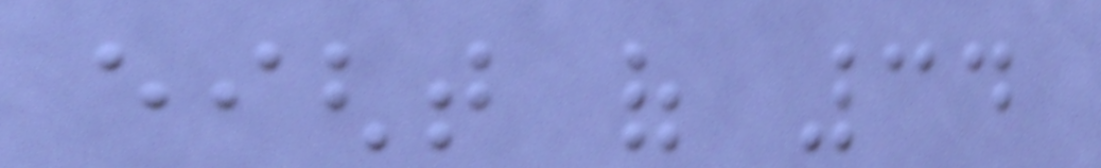eight of 34
